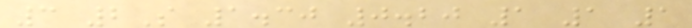3 2S 1.30 0.20 1 1 1
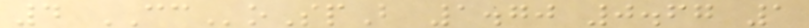4 CCoSpB 1.70 0.67 1
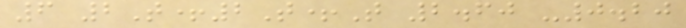6 2T+2T+T 2.60 -0.20
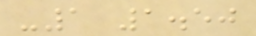-1 1.50
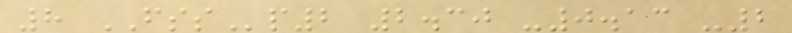8 FSSp2 2.30 -0.13 -2
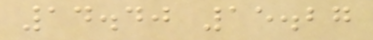14.40 15.27
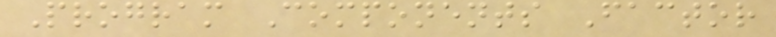Program Components Factor
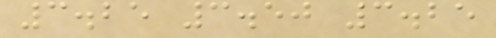3.25 3.50 3.25
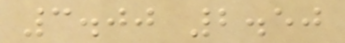3.00 2.50
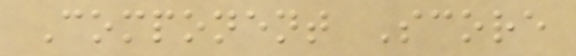Component Score
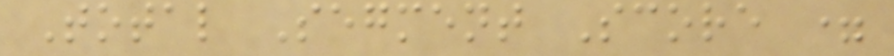Total Segment Score =
